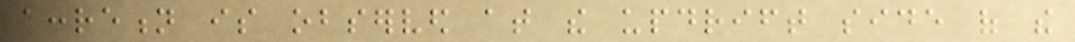accretion is observed at the updrift side of the
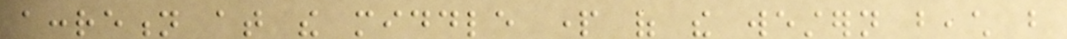accretion at the middle part of the western beach but
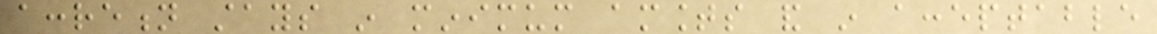accretion stays in minimum amounts and in acceptable
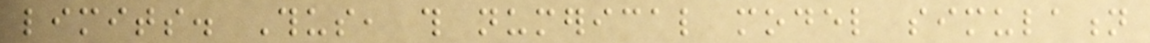limits. Thus, this numerical model simulation
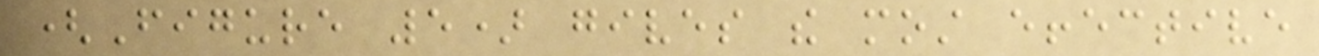(Figure 5) gives the most effective
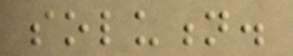solution.
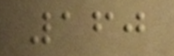160
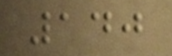140
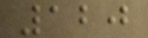120
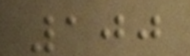100
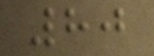80
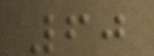60
